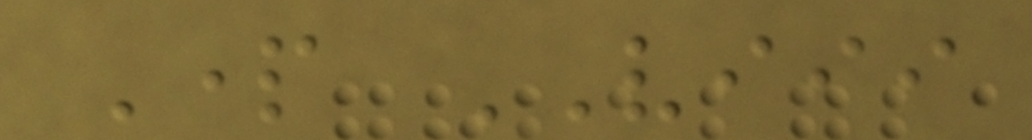Part VIII
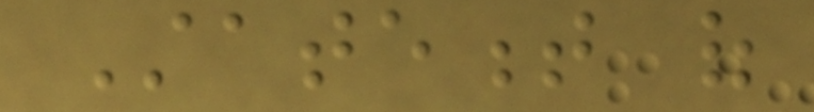Statement of
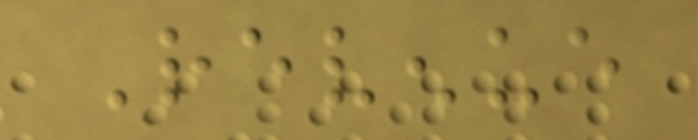Revenue
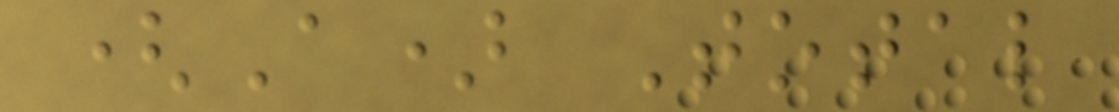(A) Total
